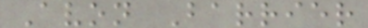Avon Barrier
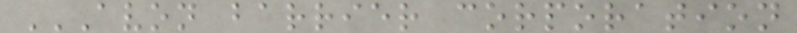AVON BARRIER CORPORATION
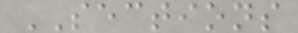SECTIONS
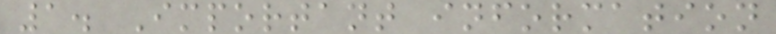1. Important information
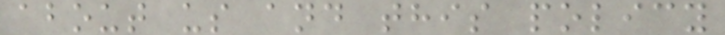about us and this policy
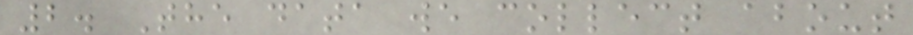2. The data we collect about
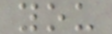you
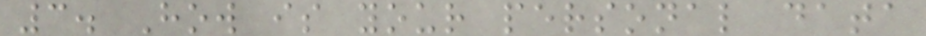3. How is your personal data
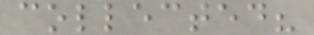collected?
